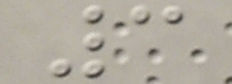3
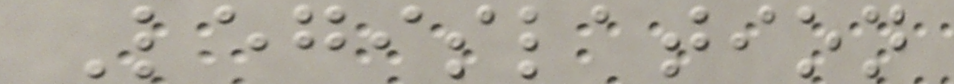Legislation
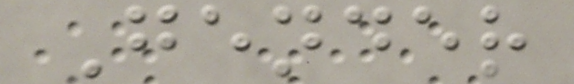Gender
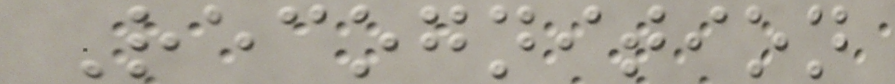Recognition
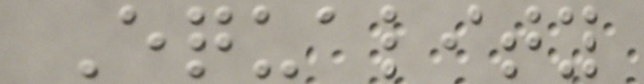Equality
